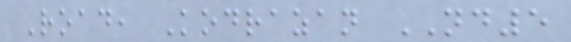Road, Kodrazan ND5
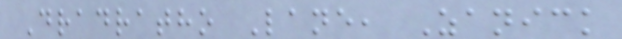Dradratho Lane, Zanick
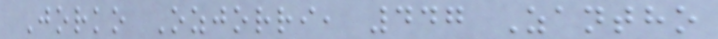Jorko Ozjorri, 447 Zantho
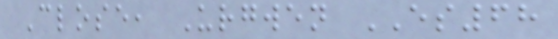Close, Urgwen ES68
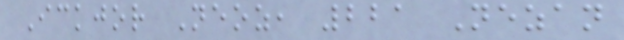Ickjor Neoz, 221 Nezan
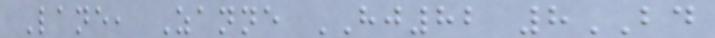Lane, Zanne HJ82 8BD
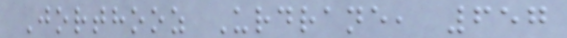Jorthooz Urdrane, 657
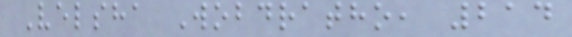Velsha Wobdratho, 214
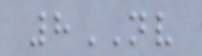8NV
